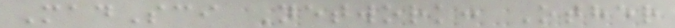MadSci Network: Other
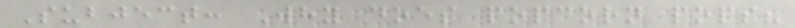Subject: Why does popcorn pops?
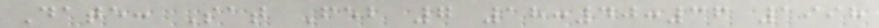Date: Sat Feb 7 18:40:36 1998
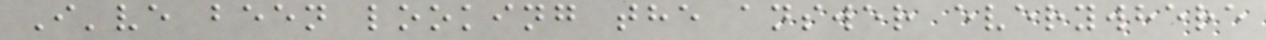I've been looking the answer everywhere
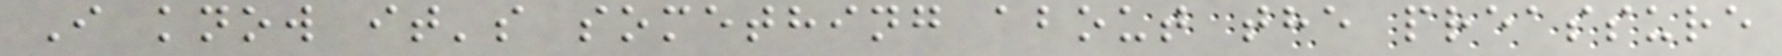I know it's something about the preassure
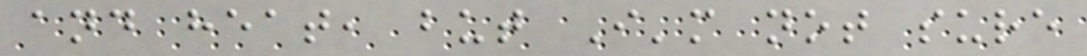and heat, but I'm not sure
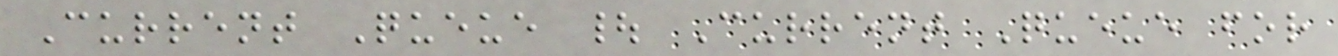Current Queue | Current Queue for
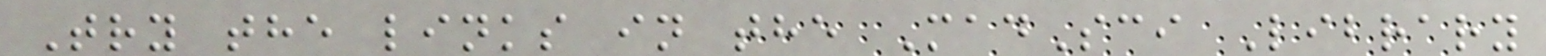Try the links in the MadSci Library
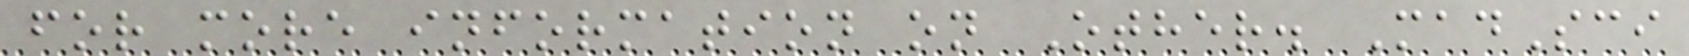for more information on Other. MadSci
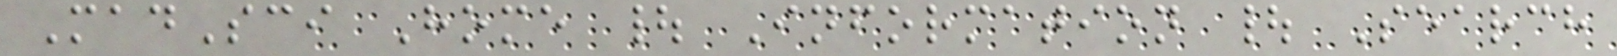MadSci Home | Information | Search
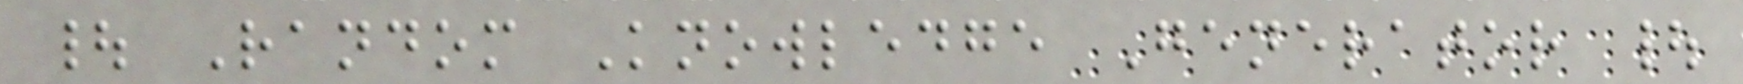| Random Knowledge Generator |
